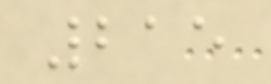215
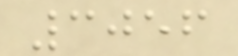3056
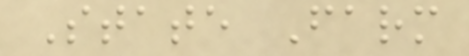State Farm
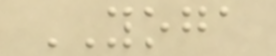YOGA
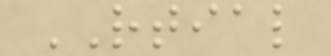RTIAL
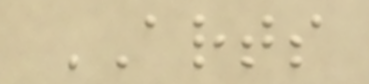ARTS
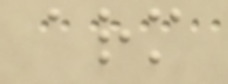arm
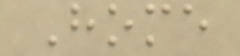Home
